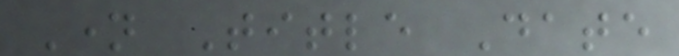Name Title Date
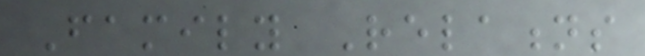Family Relations
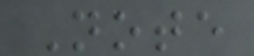Note
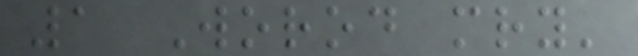1 Worod mry'
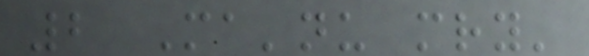2 Ma'nu mry'
